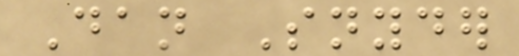Dan Snyder
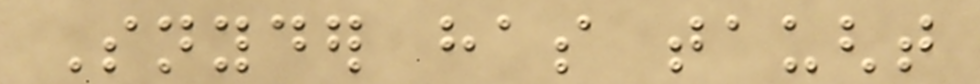Snyder has taught
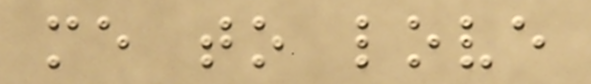me to love
